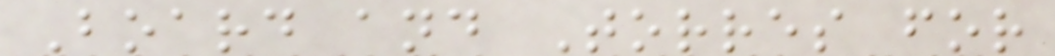Board and Torres for
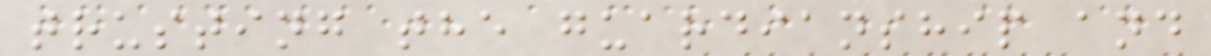trusting the guardianship and
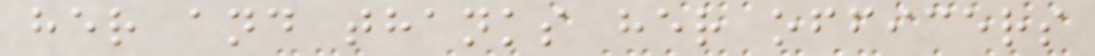her and thanks her officers
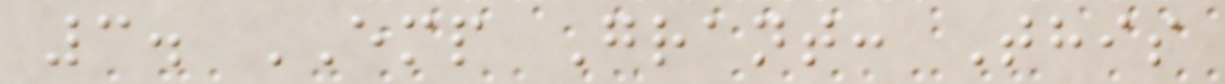3. EMP Grant: This
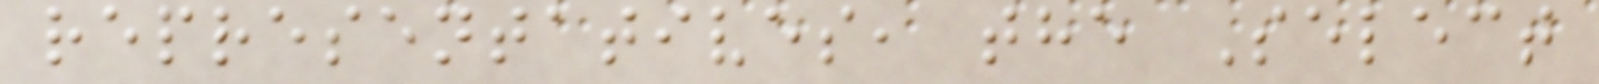representatives, the Select
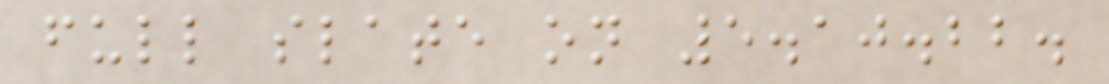full slate on 5.10.22.
